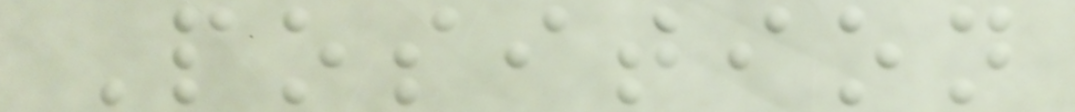Position
